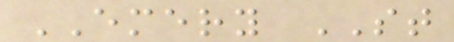EMERY ST
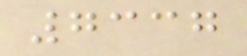7337
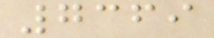7369
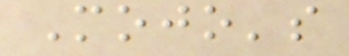Mojo's
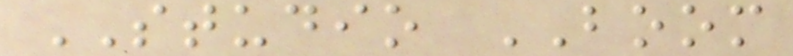STUDIO BOOM
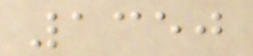1350
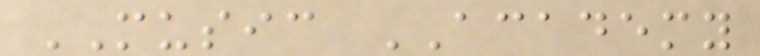MUSIC ACADEMY
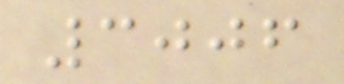3006
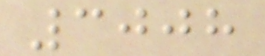3008
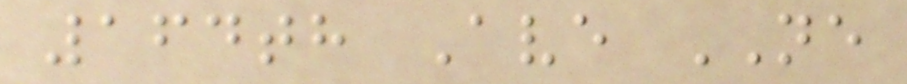164th Ave NE
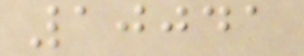10041
